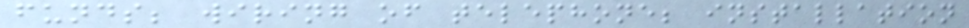funds; wiring of telephone; installation
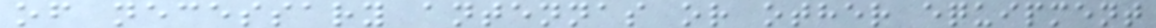of necessary antennas or other equipment
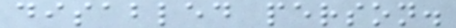disabled person.
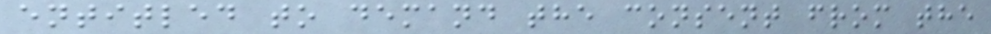entitled to demand the consent from the
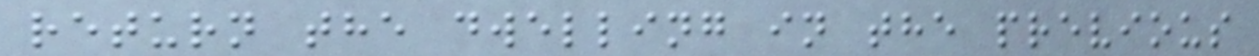return the dwelling in the previous
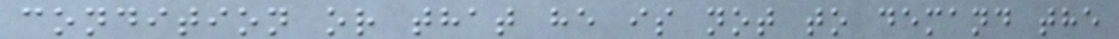condition or that he is not to demand the
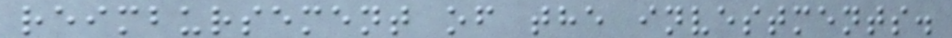reimbursement of the investments.
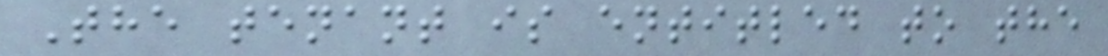The tenant is entitled to the
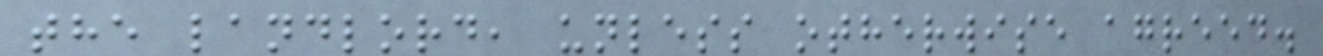the landlord, unless otherwise agreed.
